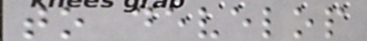to develop
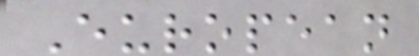European
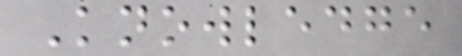Knowledge
